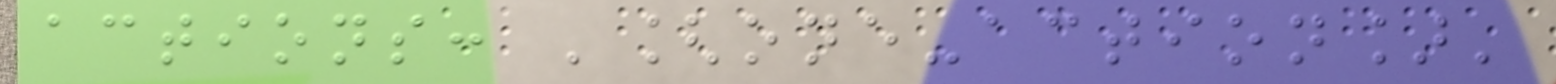actions: '[one-action]'
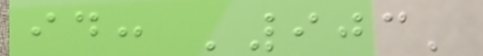id: '903'
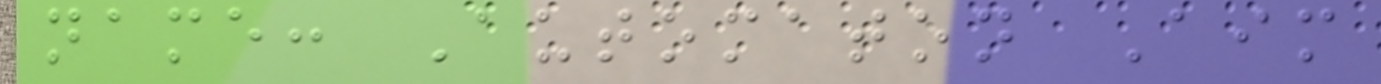name: Automaton Aim
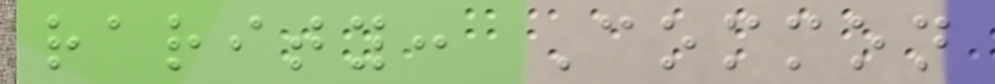rarity: Common
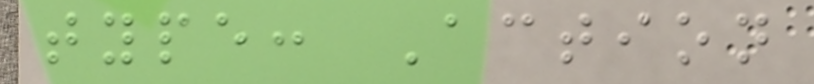type: Action
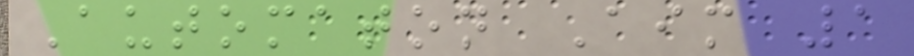Automaton Aim 1
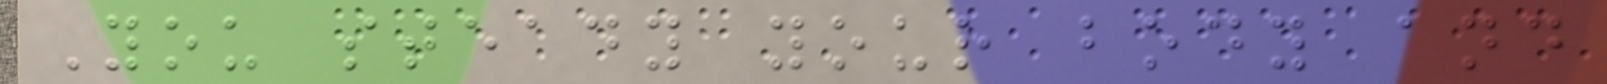You steady your body and
